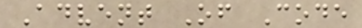Advent Of Code
